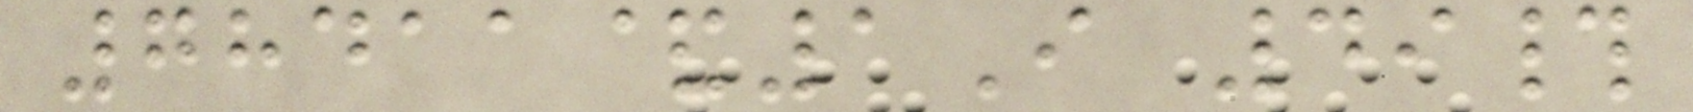78411&1I 49#
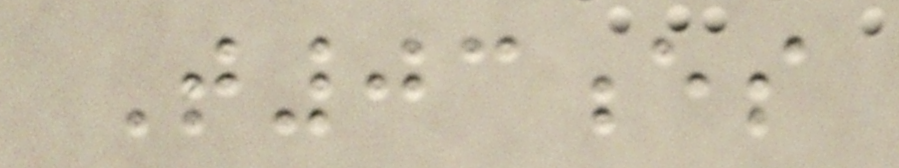T03es
